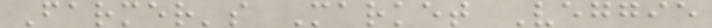Farmer's Market Veggie
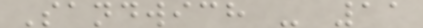Sandwich - 11
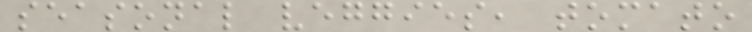seasonal veggies, tomato
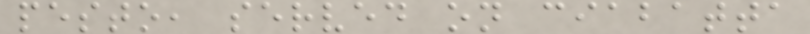pesto, served on ciabatta
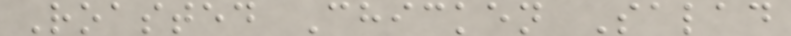Roasted Chicken Salad
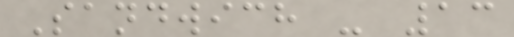Sandwich - 13
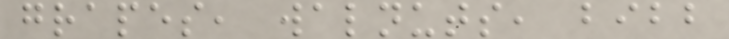grapes, walnuts, bibb
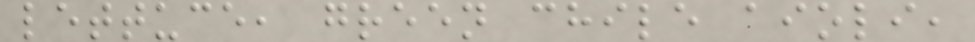lettuce, green chile aioli,
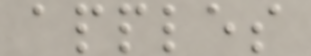apples
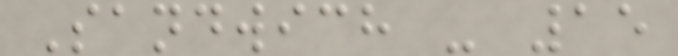Sandwich - 15
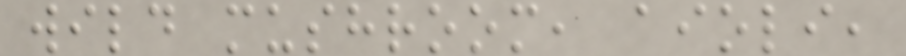wild mushroom, aioli,
